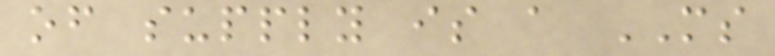of supply is a MS
